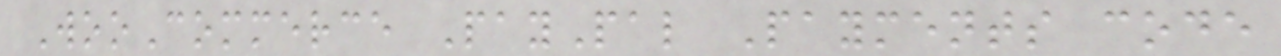WooCommerce PayPal Payments code
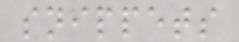snippets
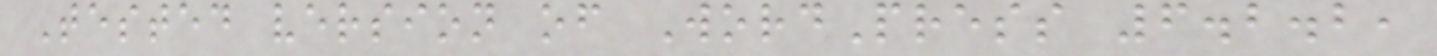Tested version of WordPress 6.2.2,
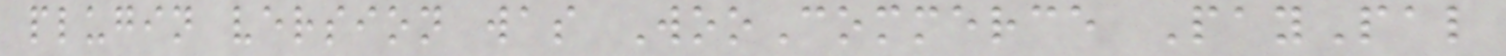plugin version was WooCommerce PayPal
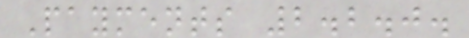Payments 2.2.0.
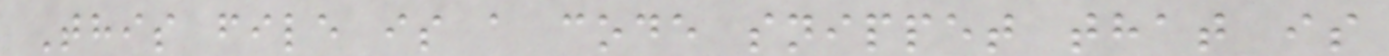This file is a code snippet that is
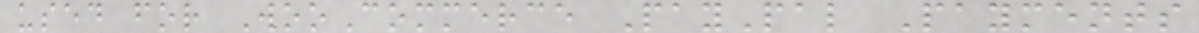used for WooCommerce PayPal Payments
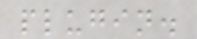plugin.
